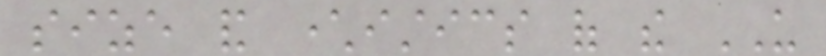size and characteristics of the US
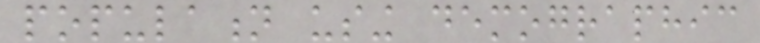population using demographic
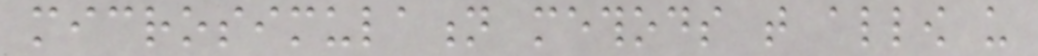microsimulation methods that allow us
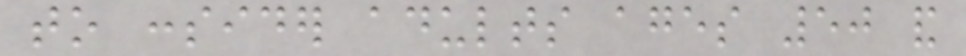to consider adults ages 50 and
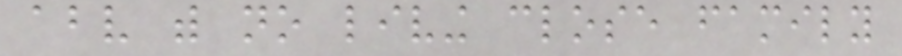above with no living close family
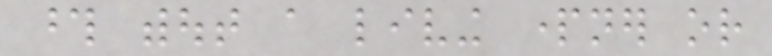those without a living partner or
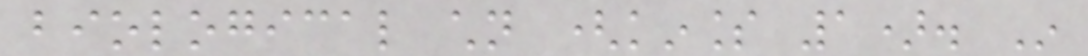biological children (kinless 1). In
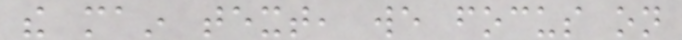the main text, we focus on
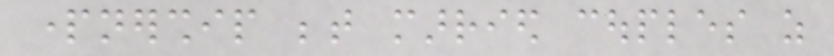partnership between married couples as
